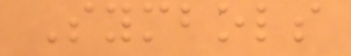Symbols
